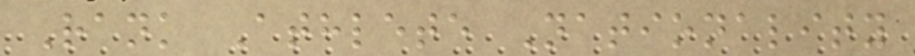Rank Athlete Nationality
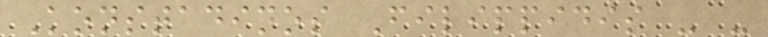Konstadinos Filippidis - -
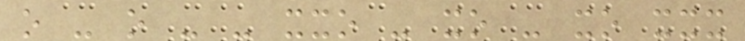o - o - - xxo - xo - xo xxx
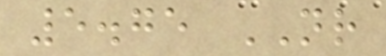5.75 NR
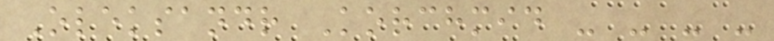Oleksandr Korchmid - - - -
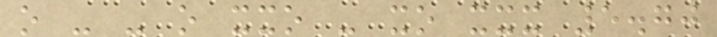o - - o xxo - xo xxx 5.70
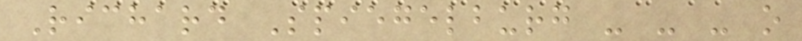Richard Spiegelburg - - - o
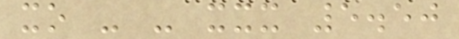xo - - xxx 5.50
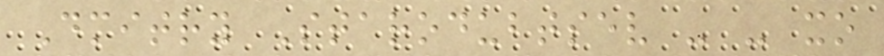Dmitry Starodubtsev - - xo
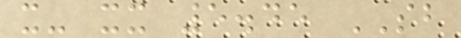x- xx 5.45 SB
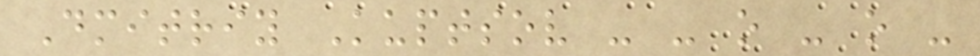Dmitriy Kuptsov - - o - o -
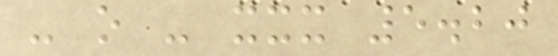- o - xxx 5.20
